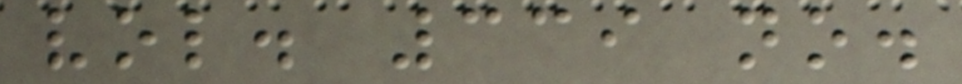vol. 339 no.
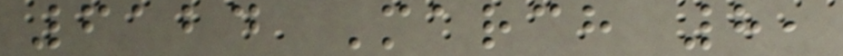6124 March 8,
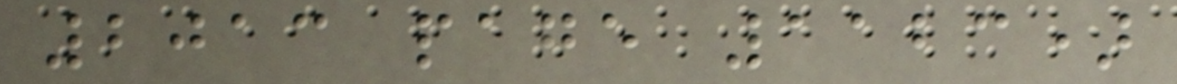2013 page 1123)
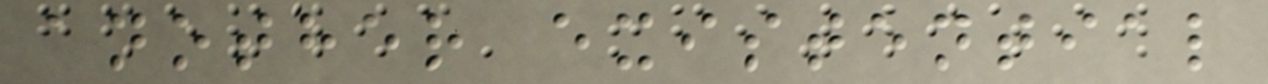another existential
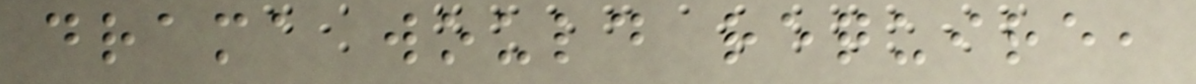drama would require,
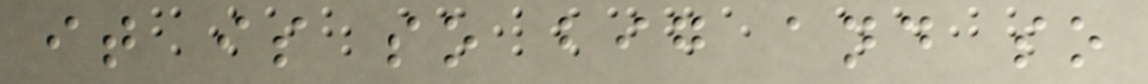it is so big and so
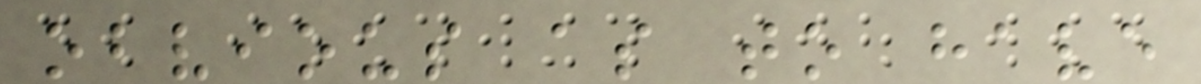obvious as to have
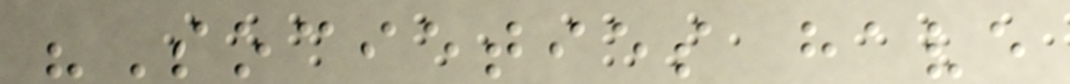"Societies have
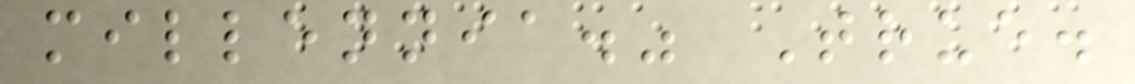millennia." True.
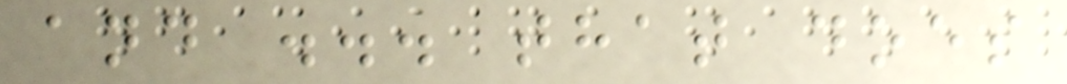and ... that does
